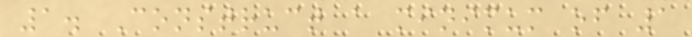1. Construct a minimum of 1
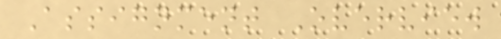Assignment Overview
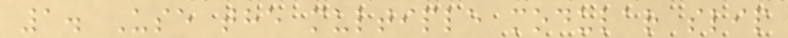1. Use the multiple modular slip
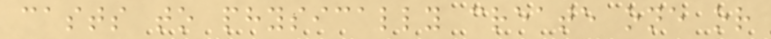casts to physically create one or
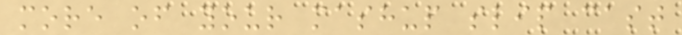more of your mashup slip cast
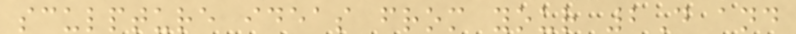sculpture ideas from your 2D and
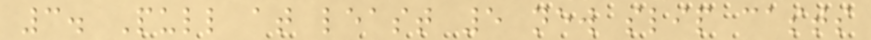3. Pull at least 5 new slip casts
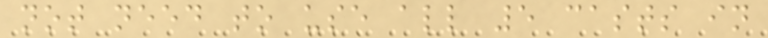not need to use all 5 casts in
